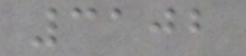3102
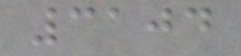3104
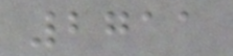2711
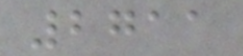2711
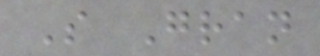S Gran
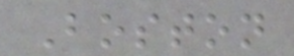Boston
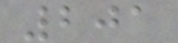201
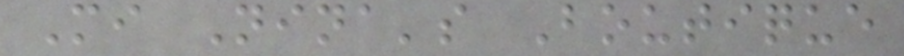Mi Nina's Boutique
